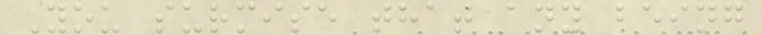You surmise that any being
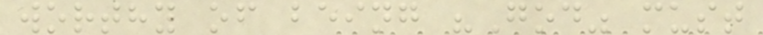worthy of being "God" must
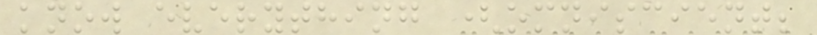know everything (omniscient;
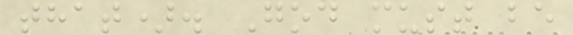that). God must be
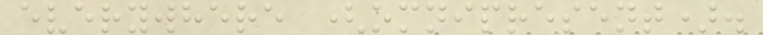everywhere (omnipresent).
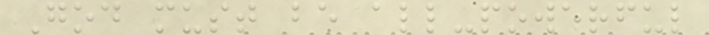God must be all-powerful
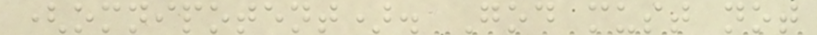(omnipotent). God must not
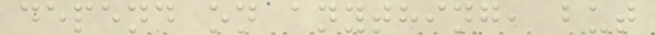depend on anything, but
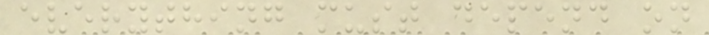everything must depend on
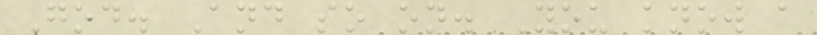God. And so on. You know a
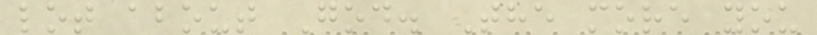lot about God. The more you
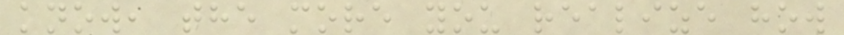know, the more you realize how
